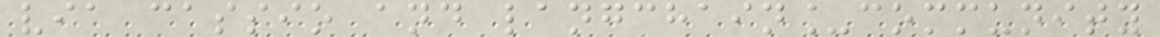via cassio and langchain_community
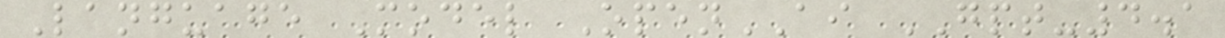Language Model OpenAI GPT-4.1
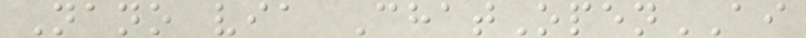Nano via ChatOpenAI
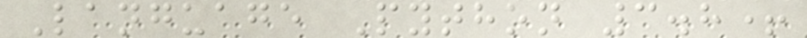Language Python 3.8+
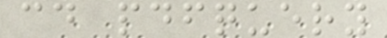cd pdfquery
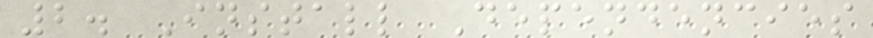2. Install Dependencies
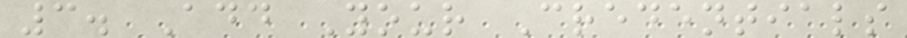3. Add Your Credentials
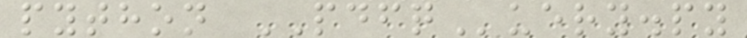python PDFQuery.py
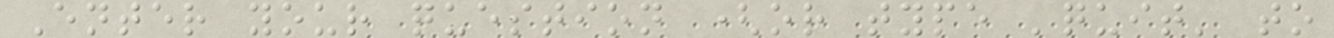Enter your question (or type 'quit' to
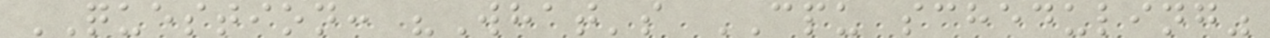QUESTION: "What's CPU scheduling"
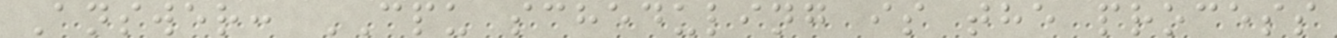Answer: CPU scheduling is the process
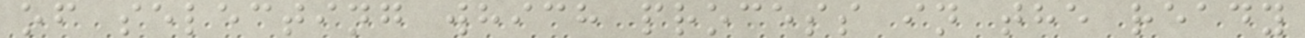of selecting which process in the ready
